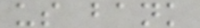us bank
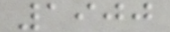1900
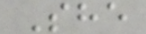She
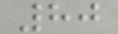80
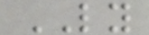LY
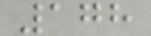178
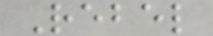Rebel
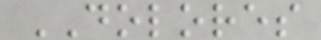DOLORES
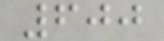600
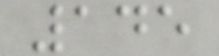145
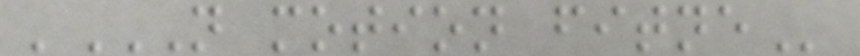'N MOTION FITNE
